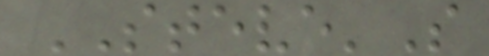STEVE'S
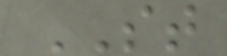ST
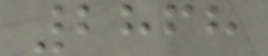2868
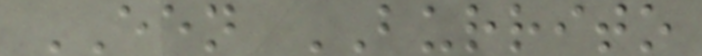EEN BURRITO
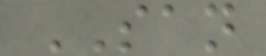SAN
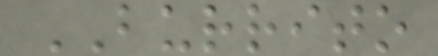BURRITO
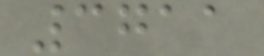3711
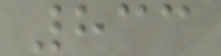833
